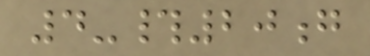4-#20g
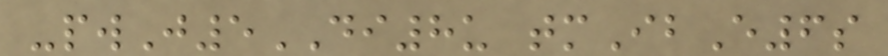-pwJ5DI8u tmIbE6s
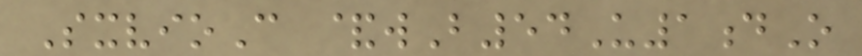SxvioC &wB54U1dO
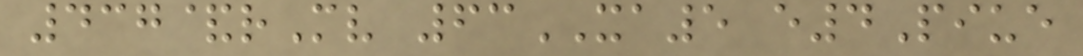437&rMv 63XA5 e4Piue
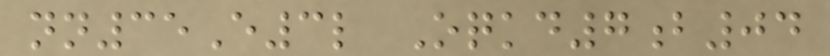nn35E3l Oqkd7b04
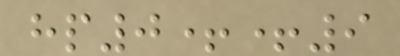hp0++9
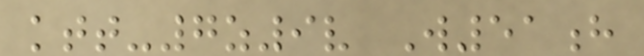ktt-7z9v W51h
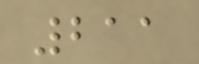211
